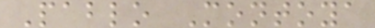Pablo Montoya
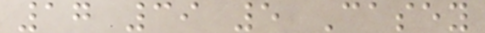17 39 5 Casey
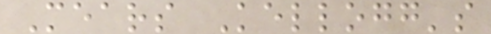Mears Kellogg's
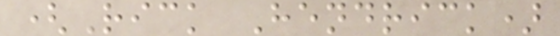(Rick Hendrick)
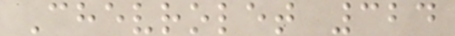Chevrolet 324
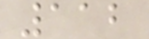112
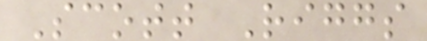Scott Riggs
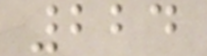224
